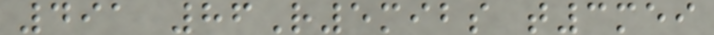491 86R5mibs t3mei
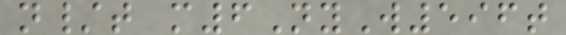n/t m6NyW596t
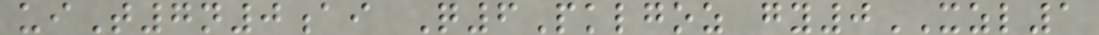uiT7n0ai Q6Pklgoz gy0XZL1
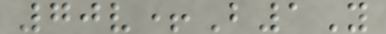70v+B1Y
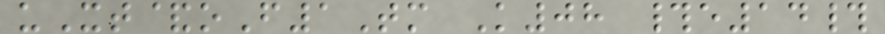uXt&oF1Tm K08 #e14#
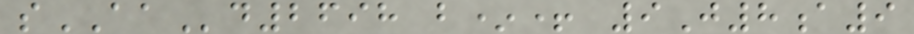sAAd2698 b*+ 9J8a9
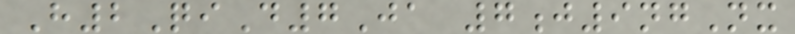H2QiD7Ja 7j9ngNx
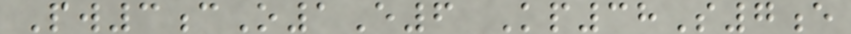Pw3cO1E6 Kp38S7e
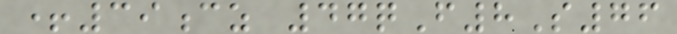+39cz 47qF8S76
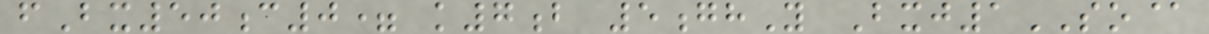fBx50c0= k7b 5ghY Bxj1SO@
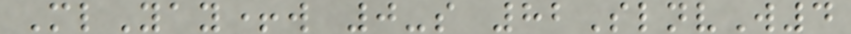MlYay+w 0-s 82SlnvW4
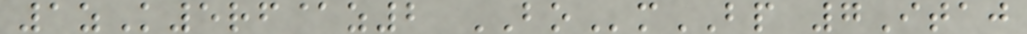1zK5rf@z2 BOmBP 7Itaj
